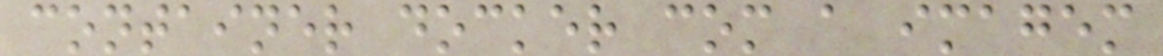container docker com a imagem
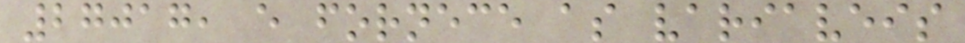27017, e fornece as variaveis
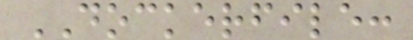DOCKERFILE:
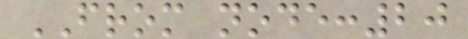FROM node:20
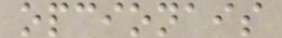opcionais
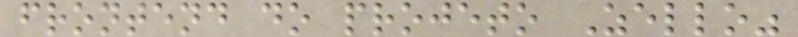frontend do projeto Zello"
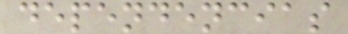dependencias
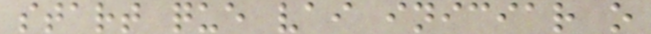start que vai iniciar o
